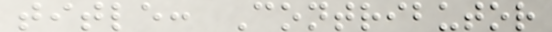title: Contributor
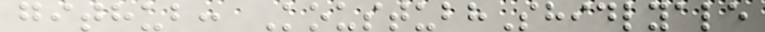github: KoustubhShidlyale
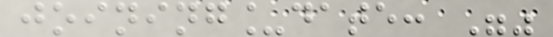joining_date: ""
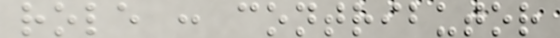role : contributor
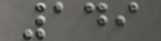149
